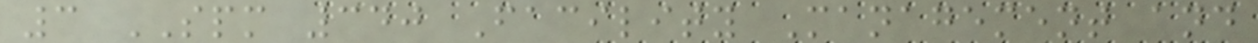3 SPM 340 Facility Management and
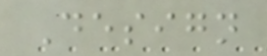Design
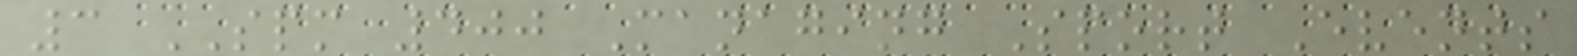3 SPM 400 Managing Sport Events
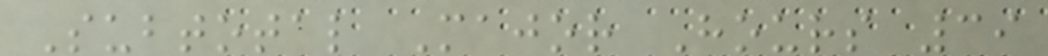Subtotal Major Hours 39
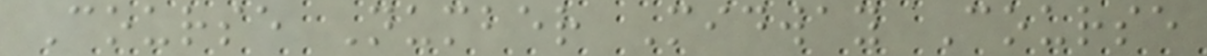Course Number Midway Course
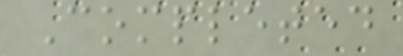Completed
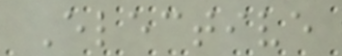Elective
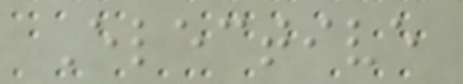Elective
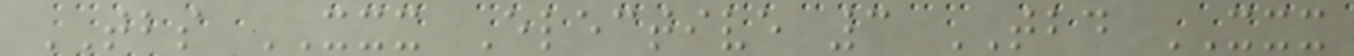TBS XXX Elective 3 TBD XXX
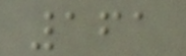161
